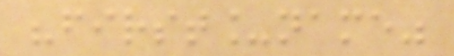"first_name"
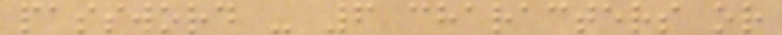password - 6 characters or
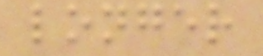longer
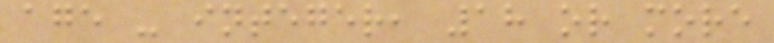age - integer, 18 or more
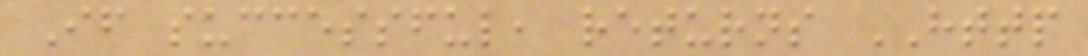If successful, returns HTTP
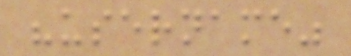"username"
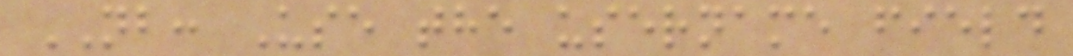NB: Use the username field
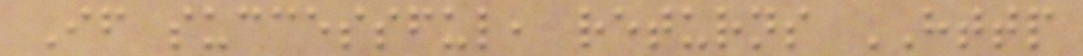If successful, returns HTTP
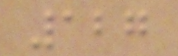127
